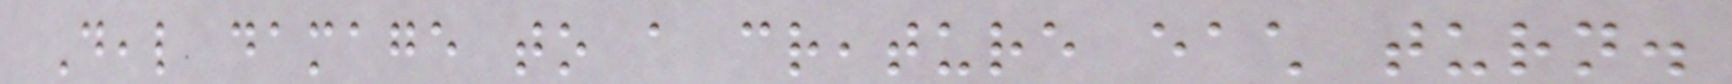Deal damage to a creature each turn.
